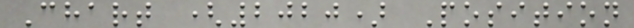Chart (2020) Position
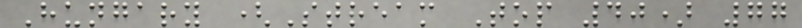Hungary (Stream Top 40) 77
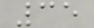35
